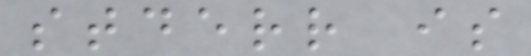stderr is
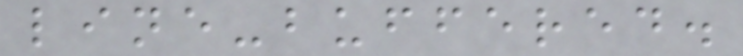line-buffered.
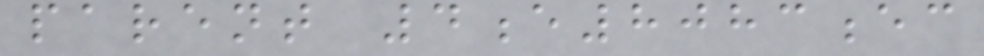parent 4e8083ec
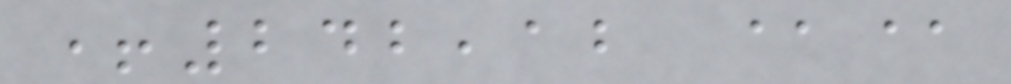+242,12 @@
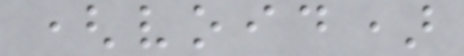(void)
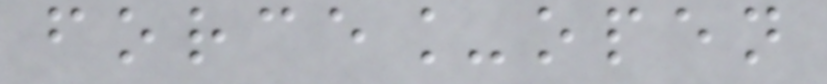force_open
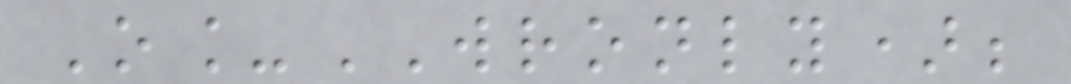O_WRONLY);
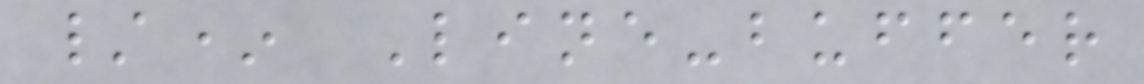/* Line-buffer
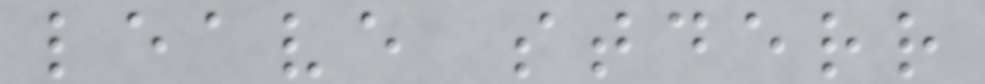leave stderr
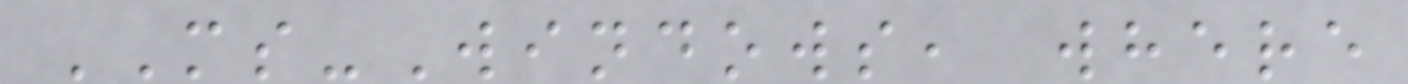MS-Windows, where
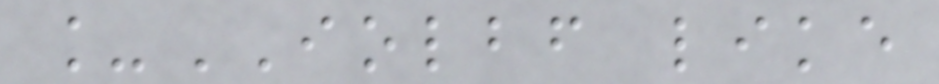_IOLBF like
